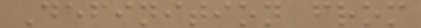Definition from
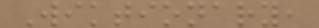Wiktionary,
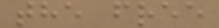the free
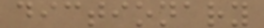dictionary
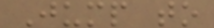Jump to
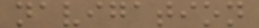navigation
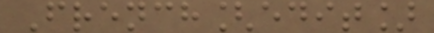French[edit]
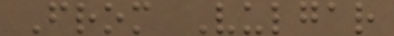From Vulgar
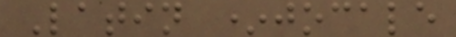Latin *jocale
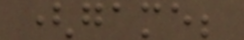(game;
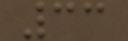33
